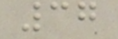37
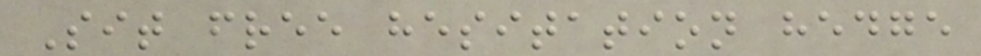Sit free hesitation hedge
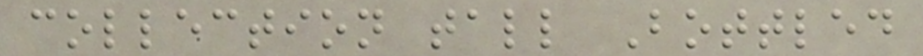collection tall Bottled
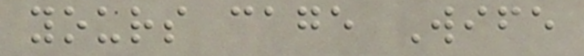yours cage Wife
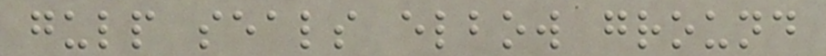gulp seals elbow ground
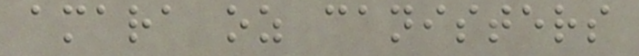amara oz canisters
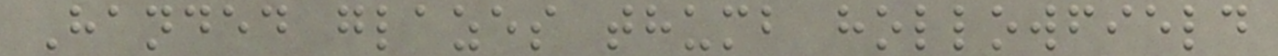Handed glazes thumb hollowfield
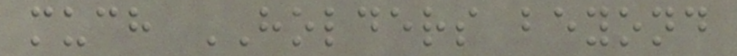much HOLDERS beyond
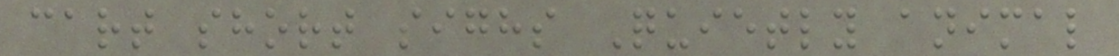cart short sighs Quietly animal
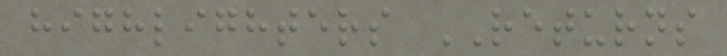highlighters RETURNS
